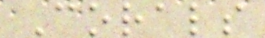Corals
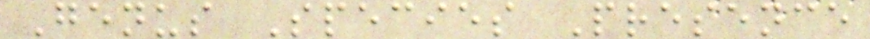Genus Species Presence
